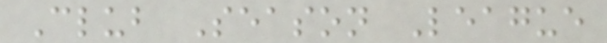Club Season League
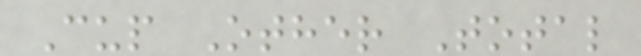Cup Other Total
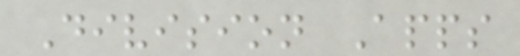Division Apps
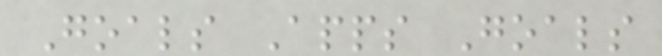Goals Apps Goals
